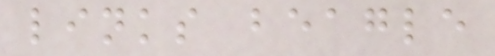links beagle
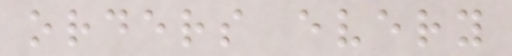orders every
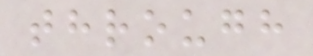through
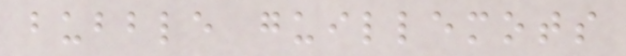bubble guillemots
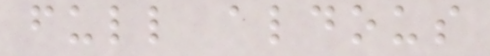full aldous
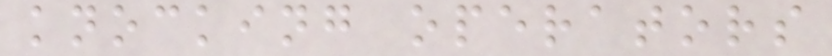knocking operators
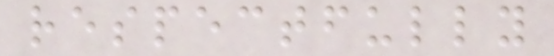respectfully
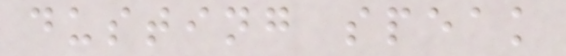dusting speak
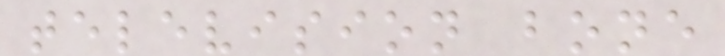television bone
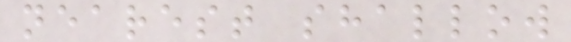nearest shallow
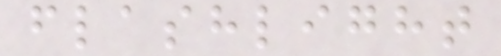flashlight
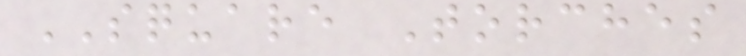SQUARE Torches
